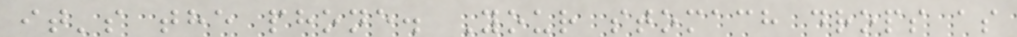it's the phone. Your stomach drops as
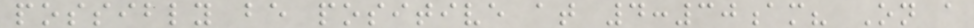possibly be positive at 4:30am? On a
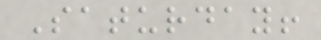Saturday!
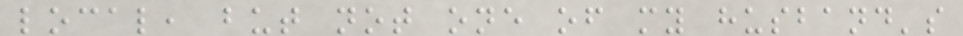local, but not one of my husband's
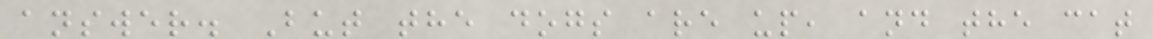answer. But the dogs are up, and the cat
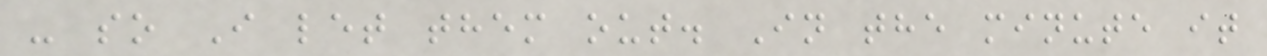- so I let them out. In the minute it
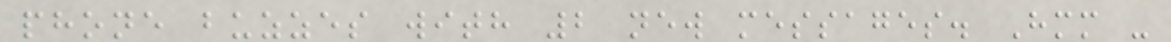phone buzzes with 2 new messages. Hmm -
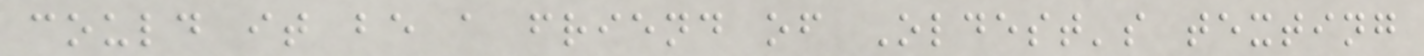could it be a friend of Oldest's texting
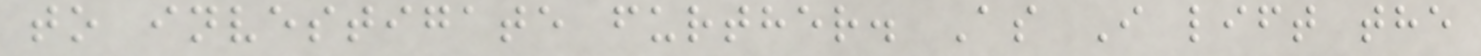to investigate further. As I lift the
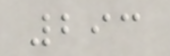293
